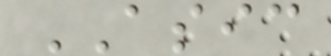ASIC
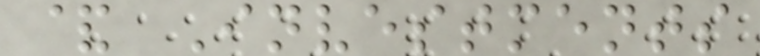& Investments
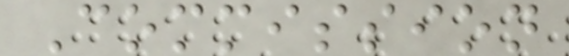Commission
